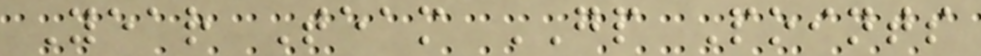Year Team GP Points
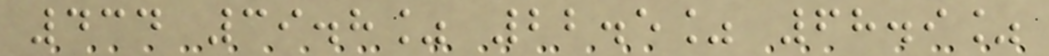434 39.8% 22.5% 68.9%
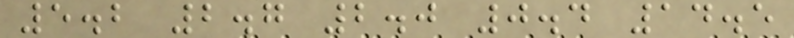5.2 2.7 2.0 0.4 14.5
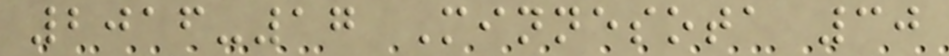2016-17 Minnesota 30
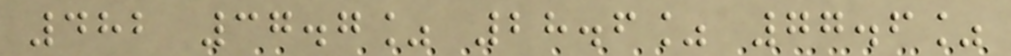482 37.7% 28.6% 77.6%
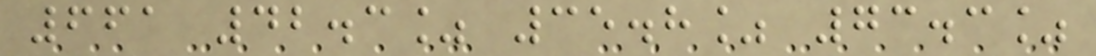661 42.3% 35.8% 73.3%
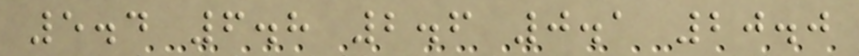5.4 6.8 2.6 0.1 20.0
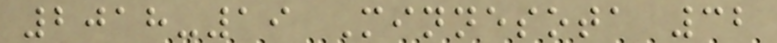2018-19 Minnesota 32
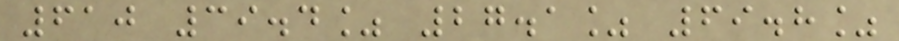610 39.4% 27.1% 69.8%
